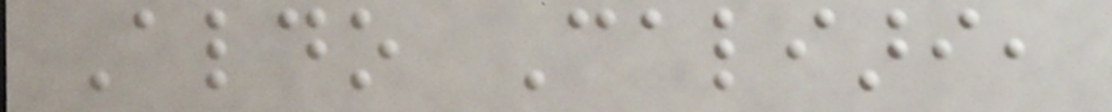Aldo Caliari,
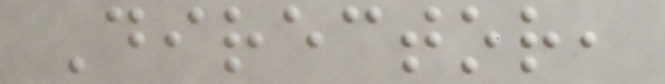Director,
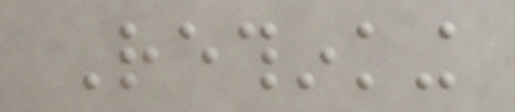Rethinking
